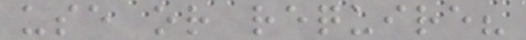use or require?
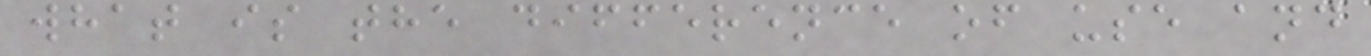what is the difference of use and
